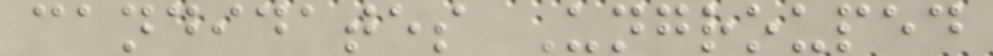candidates Ungrouped
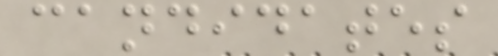candidates
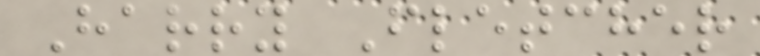Harry Fletcher
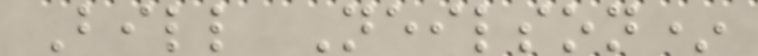Bill Neilson*
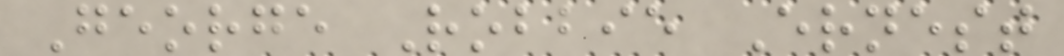George Robbie Ernest
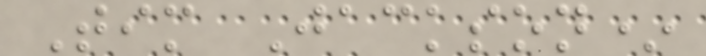Tim Jackson*
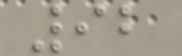92
